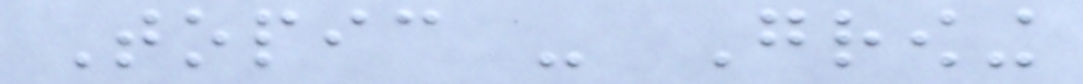Topic - Growing
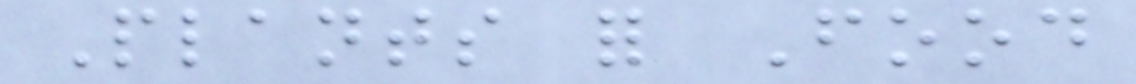Plants for Food
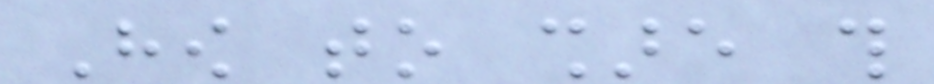How to share this
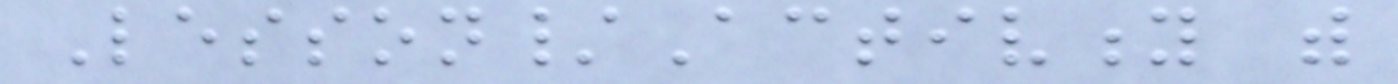Lesson/Activity with
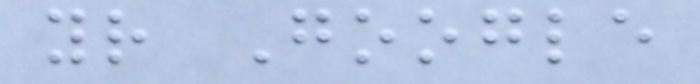your Google
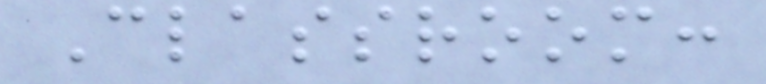Classroom:
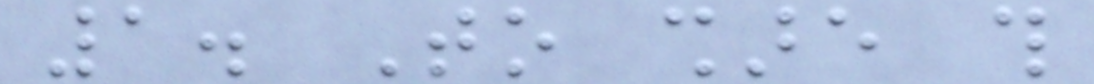1. To share this
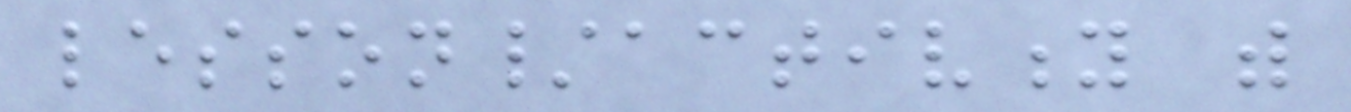lesson/activity with
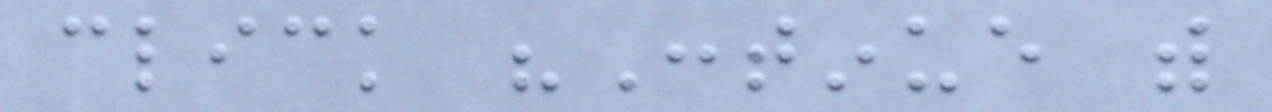click "Continue with
